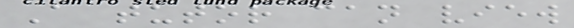A tutor can view
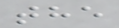the
